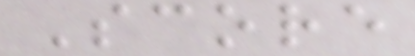Score
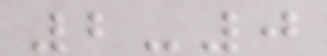2-0
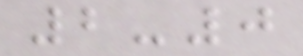2-0
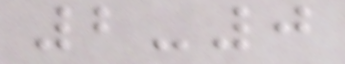2-0
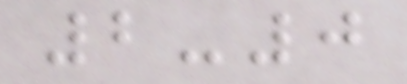2-0
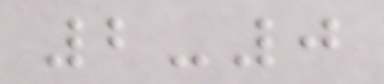2-0
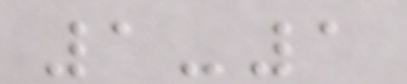1-1
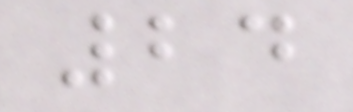24
